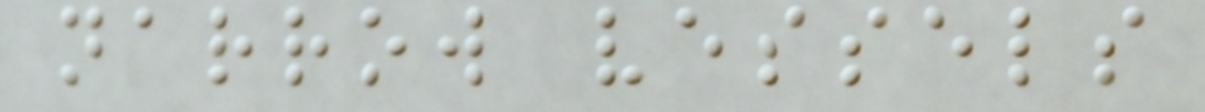narrow vessels
